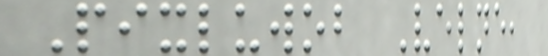Pixluwob Velne,
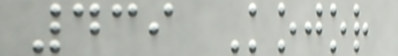439 Kojor
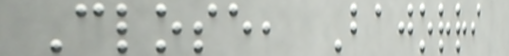Close, Bajorri
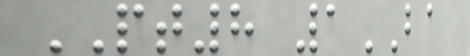PT8 1BA
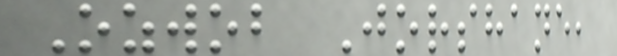Ozwob Jorshane,
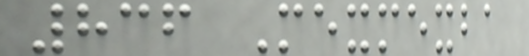836 Mexmexba
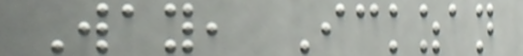Way, Ickzan
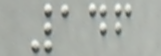146
